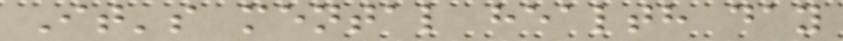It's mental health day
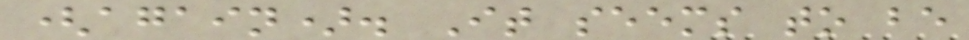(again). It seems to be
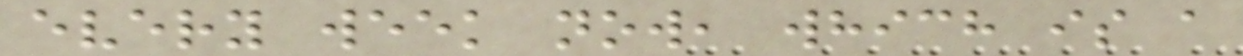every week now, which is a
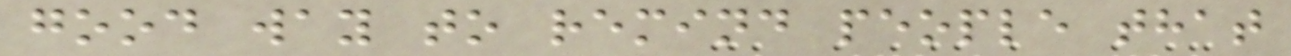good way to remind people that
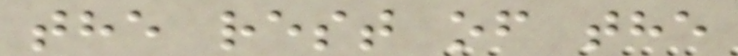the rest of the
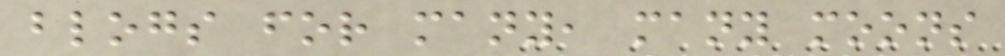blogs for many, many moons
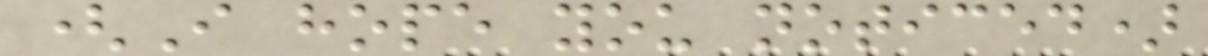(I hope you noticed)
